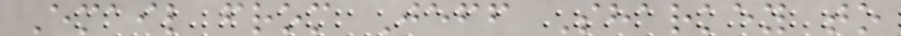Email from Jeff Sharkey to
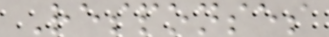Responses
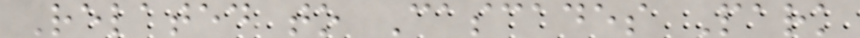Related to Cascades Park
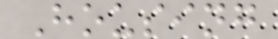Housing
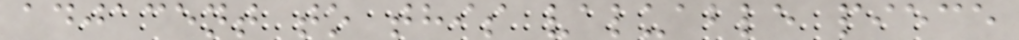adjacent to this valuable piece
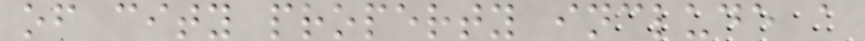of city property include a
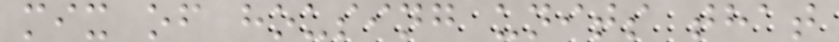mix of housing units that
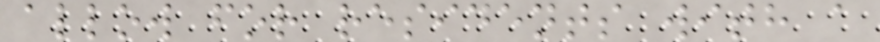allow for residents with a
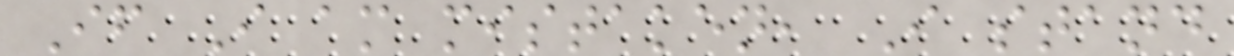If I am mistaken, I stand
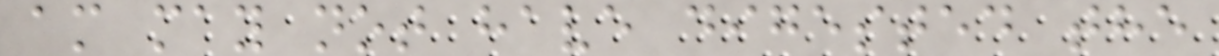am may not have digested the
